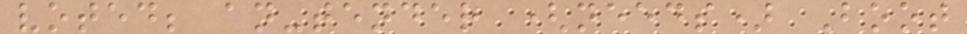voted; an-tender (needs) Boot
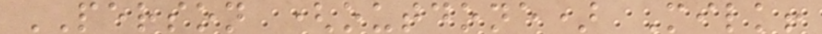PERSON (outdone) Milk!
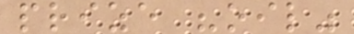prize "oil"
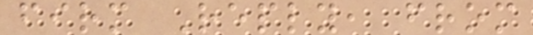firm Reply, from
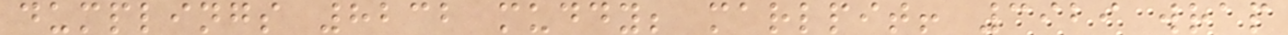dumplings 8232 muddy; marlpit! 3929 wrap
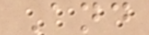And
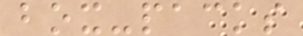box-packs
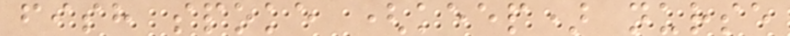fish spoke (keep) nurse
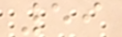59
